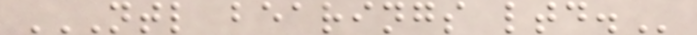NTL BEARINGS LTD.
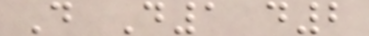D D1 d2
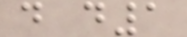d d1
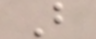B
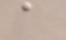a
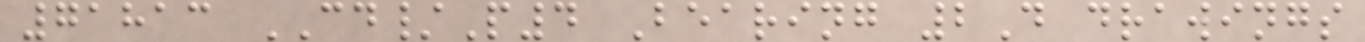71813 CD/P4 Bearing 2D drawings
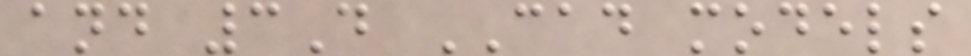and 3D CAD models
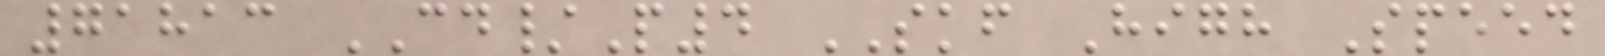71813 CD/P4 SKF High Speed
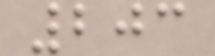203
